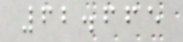62.665
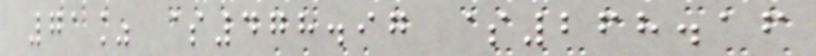71% $478.97 $268.16
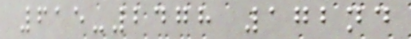615-2478 172nd
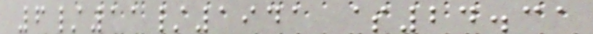6/11/1941 $24.31
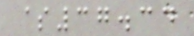$37.34
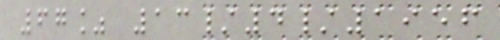67% 13/4/1956
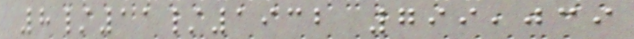8/11/1932 799,039
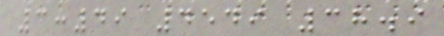3:49 4549 38.9
